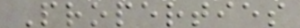Properties
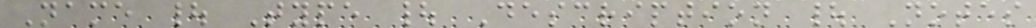Name | Type | Description | Notes
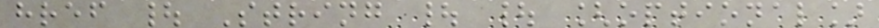href | String | | [optional]
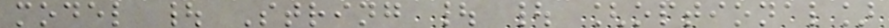model | String | | [optional]
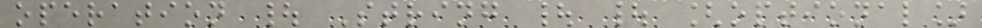operation | String | | [optional]
